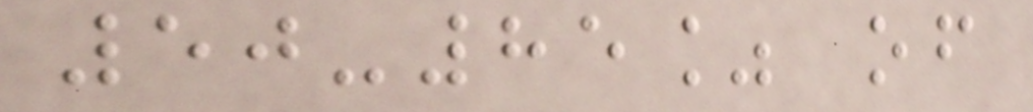50-85% of
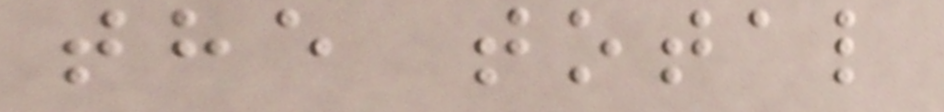the total
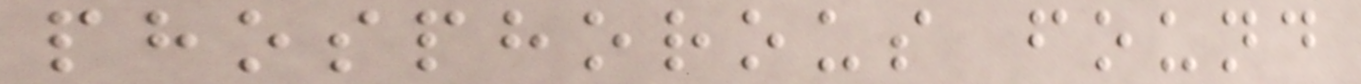phosphorous found
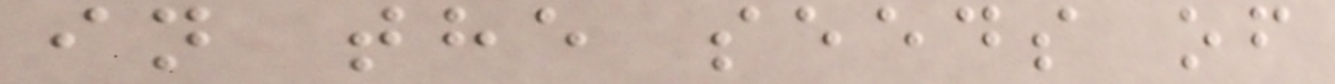in the seeds of
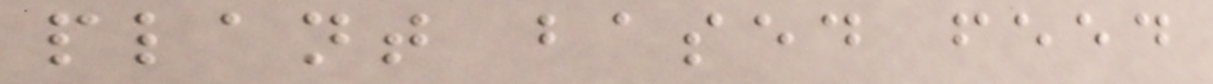plant based feed
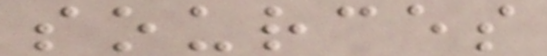sources
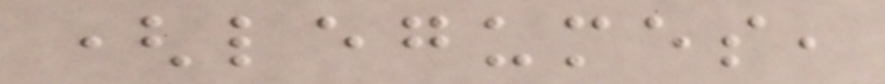(legumes,
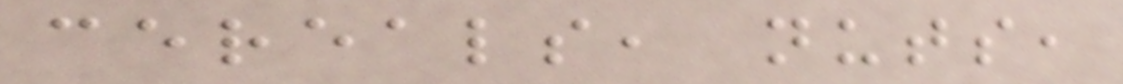cereals, nuts,
